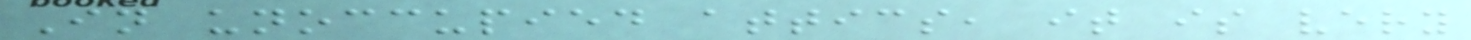In unoccupied attics, it is very
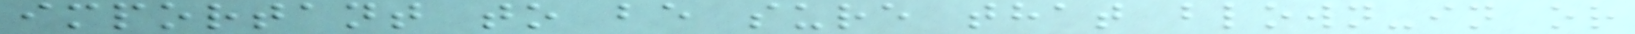important to be sure that blown-in or
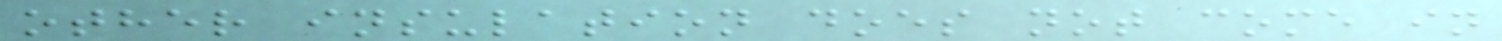other insulation does not come in
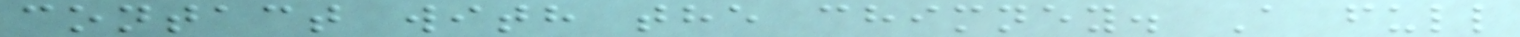contact with the chimney. A full
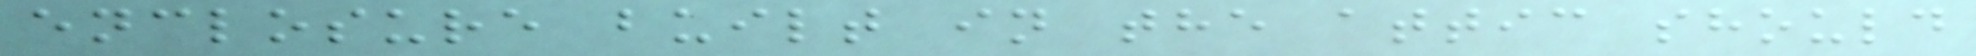enclosure built in the attic should
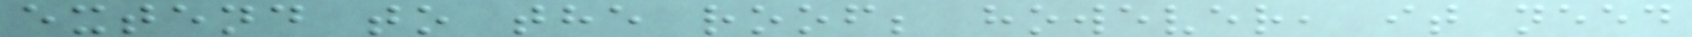extend to the roof; however, it need
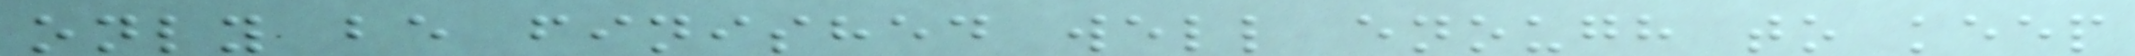only be finished well enough to keep
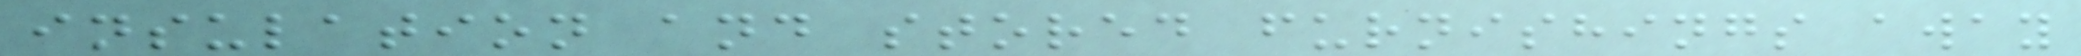insulation and stored furnishings away
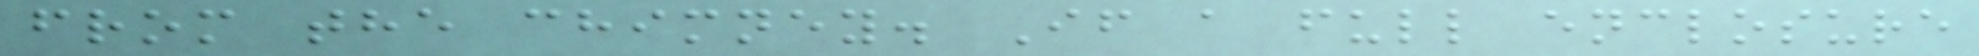from the chimney. If a full enclosure
